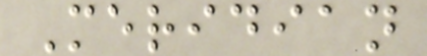Meridian
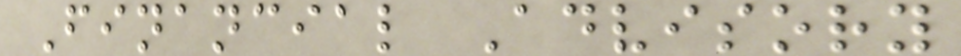Financial Advisory
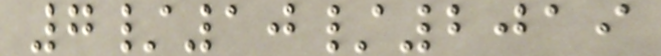7/10/2019
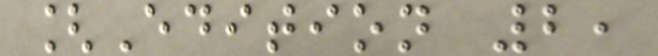[Edition 2,
